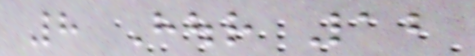8 Hour 12
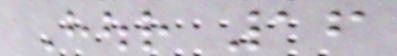Hour 16
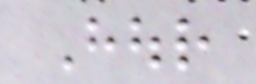Hour
